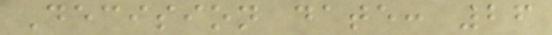Decision date: 26
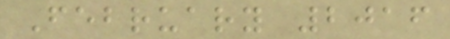February 2016
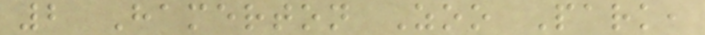2 Hamerton Zoo Park,
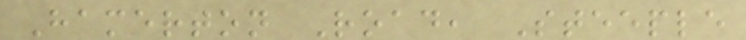Hamerton Road, Steeple
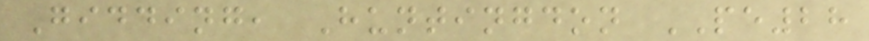Gidding, Huntingdon PE28
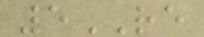5RE
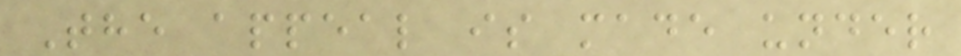The appeal is made under
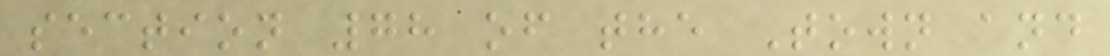section 78 of the Town and
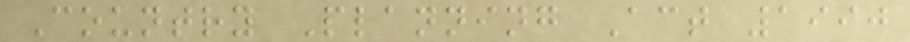Country Planning Act 1990
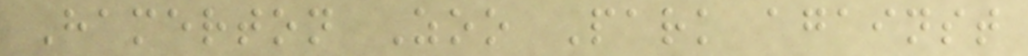Hamerton Zoo Park against
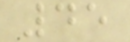45
